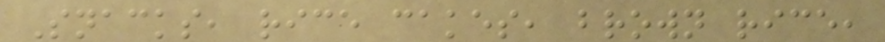Snacks, rice cakes, brown rice,
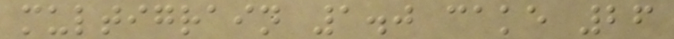multigrain 1.0 cake 26
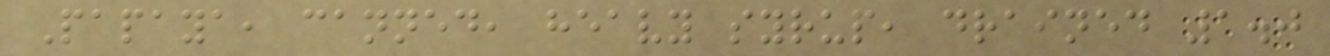Papaya, canned, heavy syrup, drained 1.0
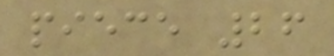piece 26
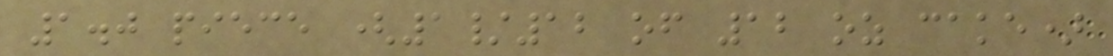1.0 piece (1/12 of 12 oz cake)
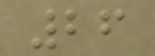26
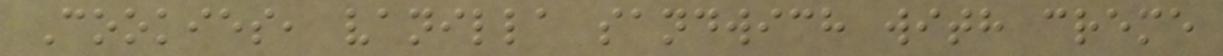Cookies, vanilla sandwich with creme
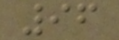96
